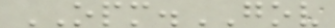OPM.GOV
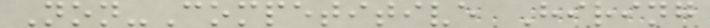Non-Competitive Hiring
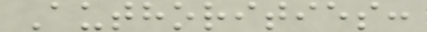Authorities:
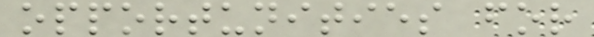opportunities for
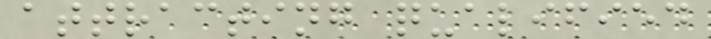attracting qualified
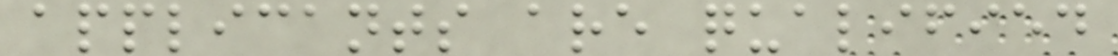applicants are qualified
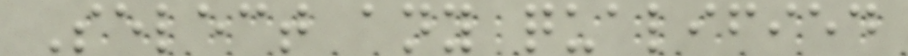Select any qualified
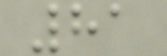81
